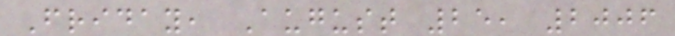Friday, August 25, 2006
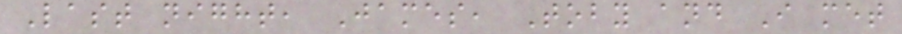Last night, James, Toby and I met
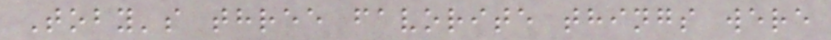Toby's three favorite things were
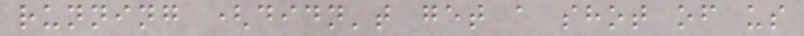running (didn't get a shot of us
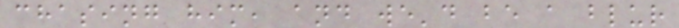chasing him, and we'd be a blur
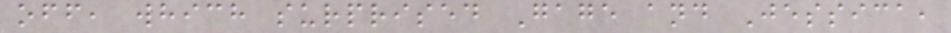off, which surprised Gage and Jessica,
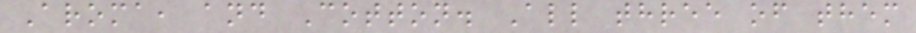Aroma, and Cotton. All three of them
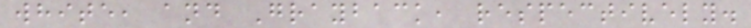white, and Grayback, respectively.
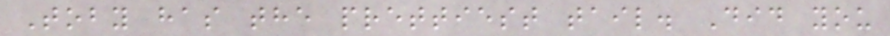Toby has the prettiest tail. Did you
